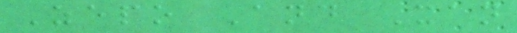Zepo And Xan
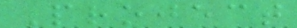Project
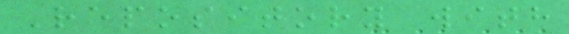Repository with
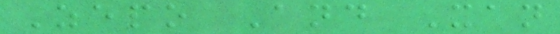Zepo And Xan
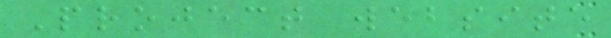Project website
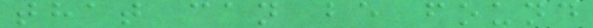that can be found
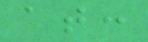at:
